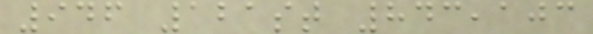946 121st 843,103
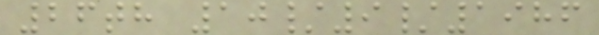26th 10/9/1986
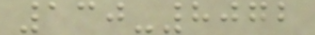130-8072
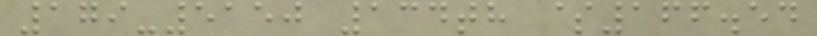179-5150 134th $166.54
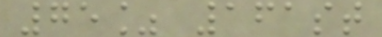75% 161st
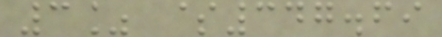3% $347.69
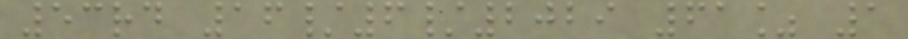53rd 16/6/2029 61% 1
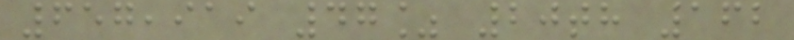657,919 47% 20th 162
